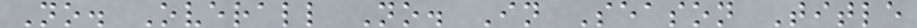No. Overall No. In Season Title
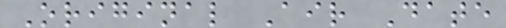Original Air Date
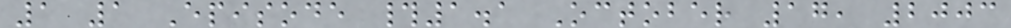1 1 Episode #1.1 October 17, 2003
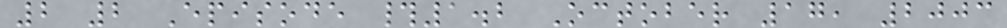2 2 Episode #1.2 October 17, 2003
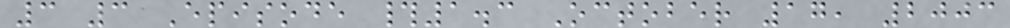3 3 Episode #1.3 October 17, 2003
